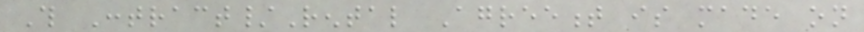This Contract/Rental Agreement is made on
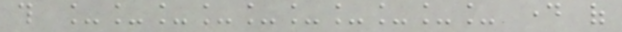this __________ day of
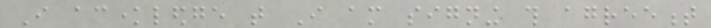I acknowledge that I am signing this agreement
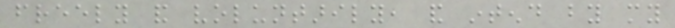freely and voluntarily, and intend by my
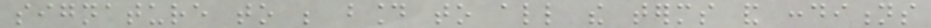signature to be bound to all the terms and conditions
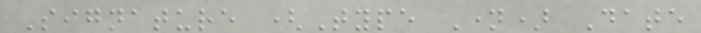Signature (Type Name) Date
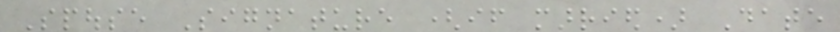Spouse Signature (if married) Date
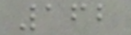162
